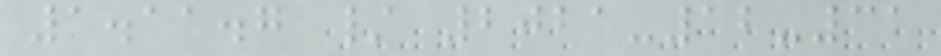1.11.7 / 2021-12-31
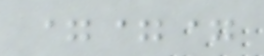===
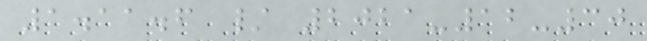1.11.6 / 2021-12-30
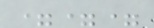===
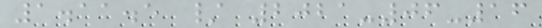1.11.5 / 2021-06-16
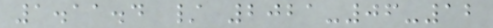1.11.4 / 2021-06-12
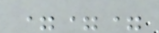===
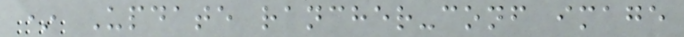* Update rancher-conf image
